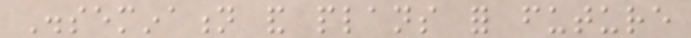Dissemination and plans for future
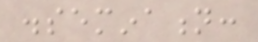dissemination:
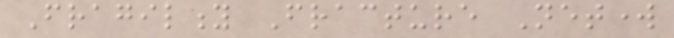Fragility Fracture Network
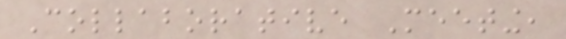Collaborative Meeting,
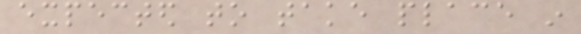expected to take place in
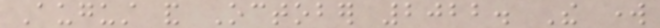August and October 2022. The work
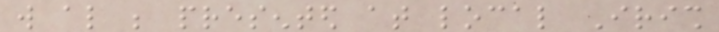will also be presented at local Irish
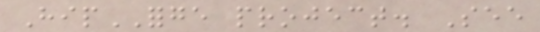HipFORGE project. See
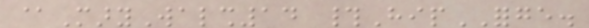@MaryWalsh14 #HipFORGE.
